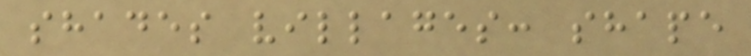shades villages: shape
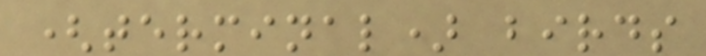(terminal) birds
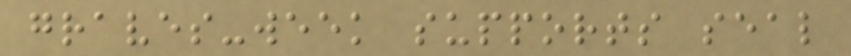graves-week supports seal
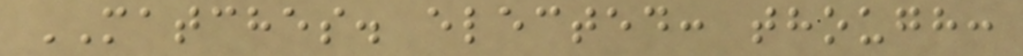MATCHES. elected: though:
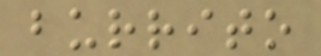burrito
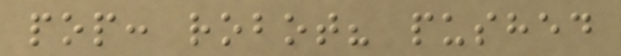pop: robot? pushed
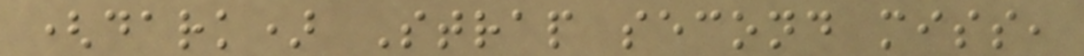(dark) Strap second miss,
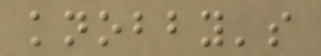knobby's
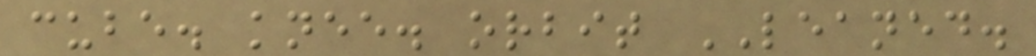cube. knee. orbit LEANED.
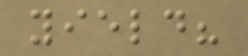yield?
